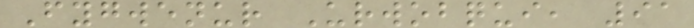Fygwenur Urwobqui, 91
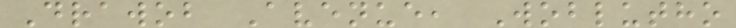Drawob Avenue, Woblutho
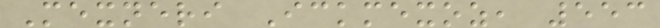Mexneri Ickmexoz, 553
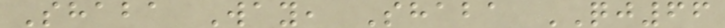Shaba Way, Shaba QJ66
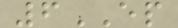6EP
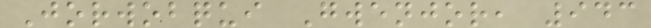Jorwobqui Gwenjor, 943
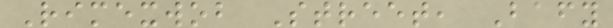Rimexwob Street, Bafy
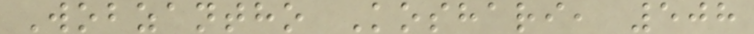Wobzantho Koshari, 508
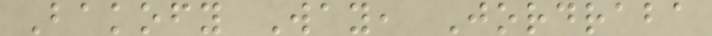Bakofy Way, Jordraba
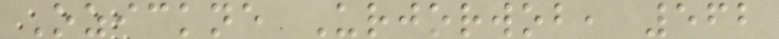Ozickne Urjorwob, 562
